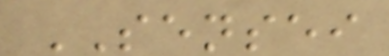SENSEI
